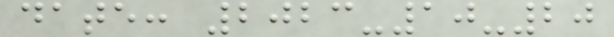date: 2023-10-20
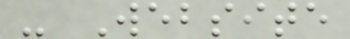- Website
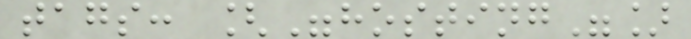tags: ["hosting"]
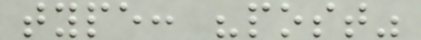type: "post"
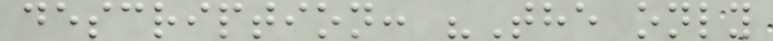description: "The only
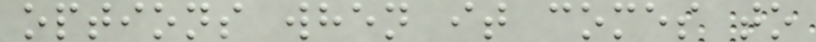options when it comes to
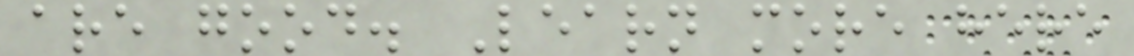are good. Learn more here
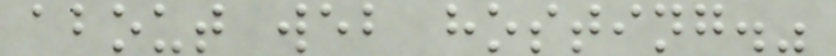about web hosting."
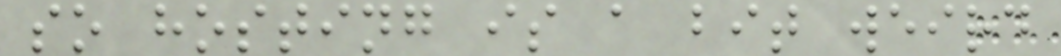so hosting is a bit weird
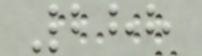288
